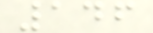146
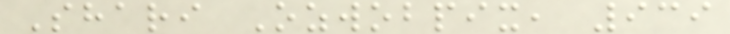Shari Ozwobpix, 939
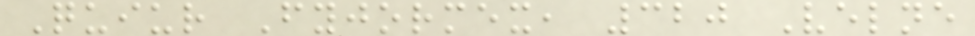Quiur Fyjormex, 320 Velne
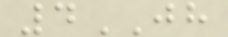4JH
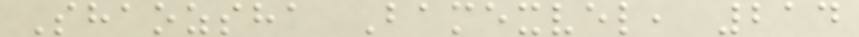Shaozsha Bamexvel, 214
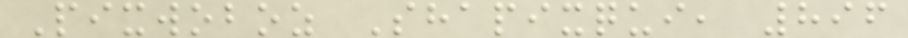Pixwoboz Shapixqui, 896
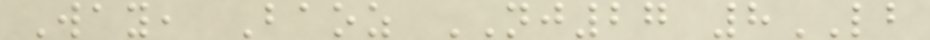Way, Baoz NJ27 8LB
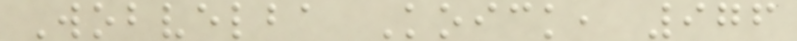Wobvelba Koick, 976
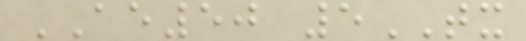AE50 5TX
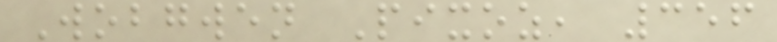Wobgwen Pixoz, 356
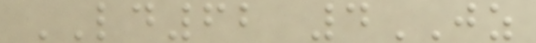LD62 4JZ
